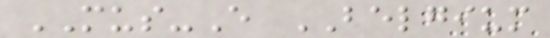MUS-E BELGIUM
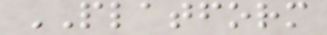PLATFORM
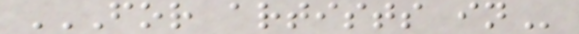FOR ARTISTS IN
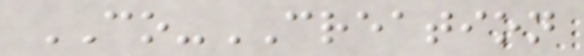CO-CREATION
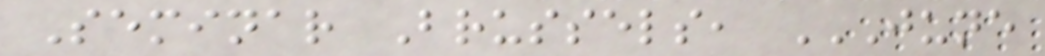Seminar Brussels, JUNE
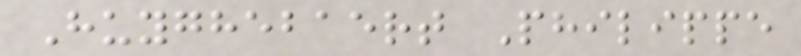Huyghebaert Philippe
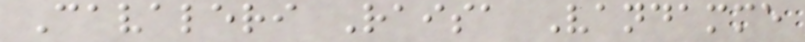Cavaleri Raisa Vandamme
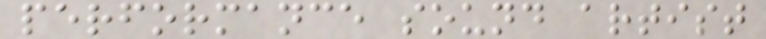performance sound artist
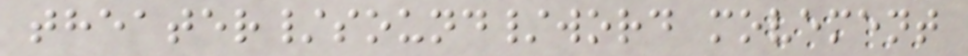theater/sound/word movement
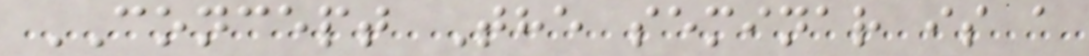CONCEPT The seminar is a
